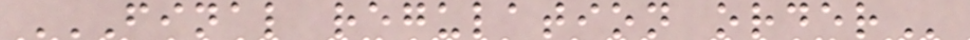FINAL REGULATION ORDER
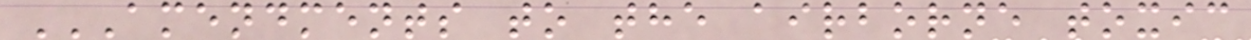AMENDMENTS TO THE AIRBORNE TOXIC
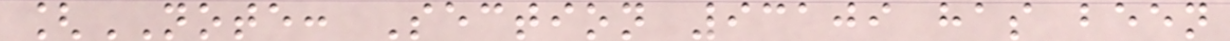[NOTE: Section 93109 has been
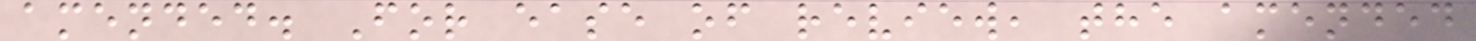amended. For ease of review, the amended
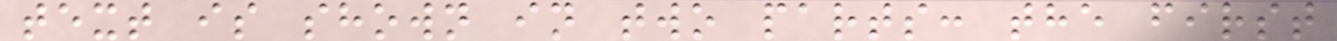text is shown in two parts: the first
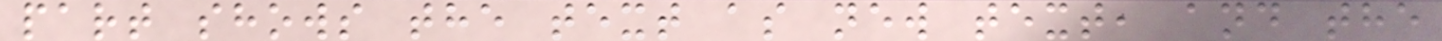part shows the text as new text, and the
